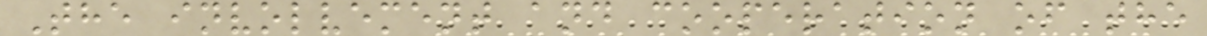The involvement and cooperation of the
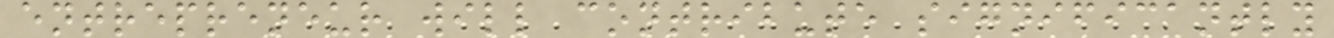entrepreneur will contribute significantly
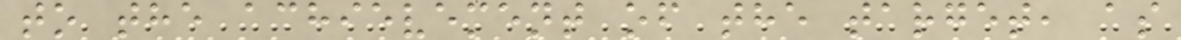to the achievement of the target, as
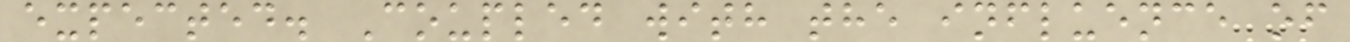expected. Coupled with the influence of
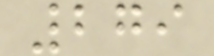279
